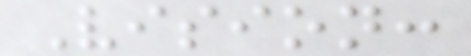Vision:
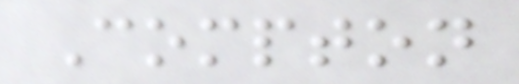Compton
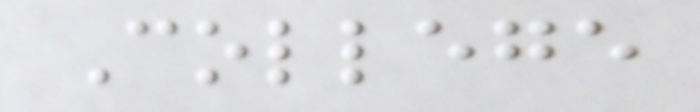College
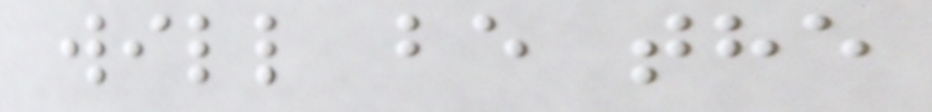will be the
